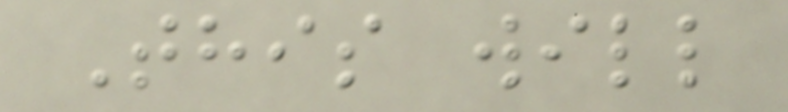This will
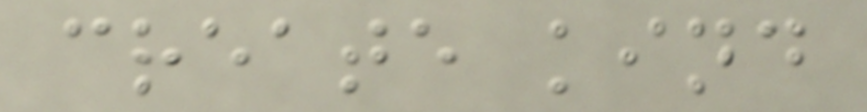create kind
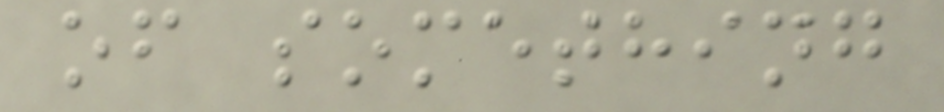of something
